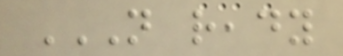NOT READY
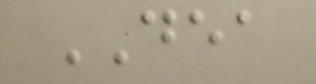DEA
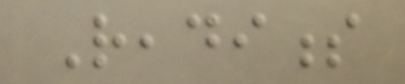Readiness
